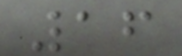16
